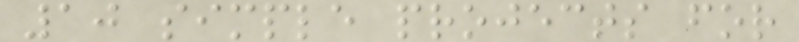10 simple projects for
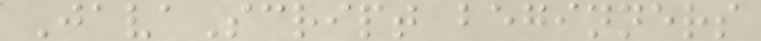JavaScript beginners
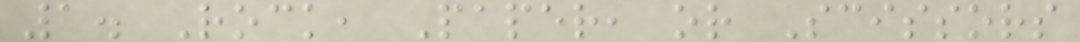1. Rock, Paper, or Scissors
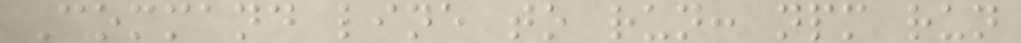Command line to run: npm run
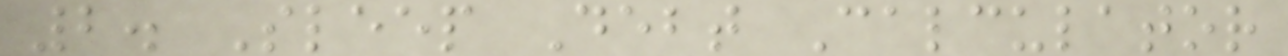2. Sleep Debt Calculator
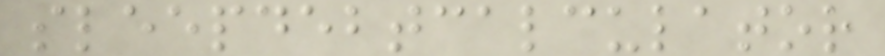sleepdebtcalculator
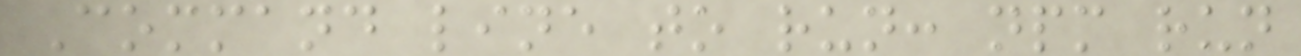Command line to run: npm run
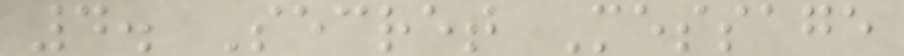4. Secret Message
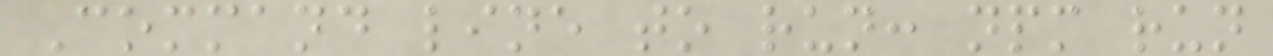Command line to run: npm run
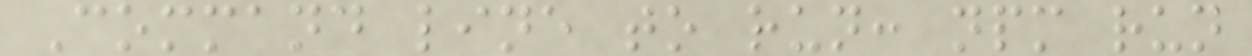Command line to run: npm run
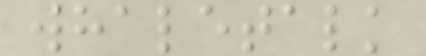whaletalk
